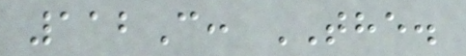112C: THE.
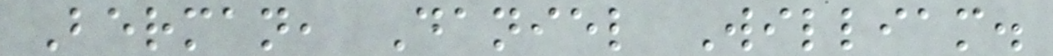Berman, Daniel William.
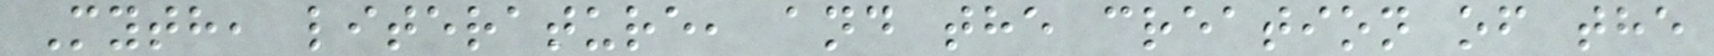Myth, literature, and the creation of the
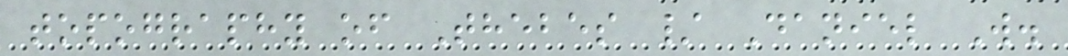topography of Thebes / Daniel W.
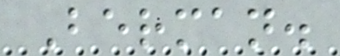Berman.
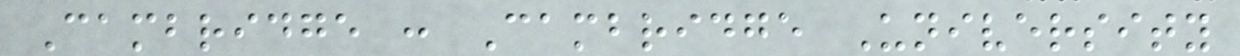Cambridge : Cambridge University
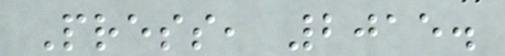Press, 2015.
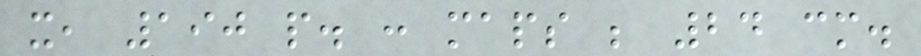x, 190 p. : maps ; 24 cm.
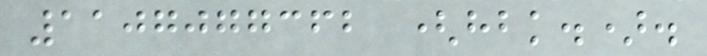1107077362 (hbk.).
